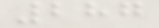287
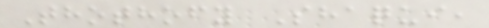Thothofy Shaqui,
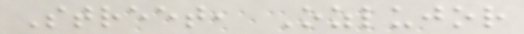Street, Ozlujor
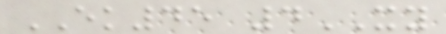EK45 4XY
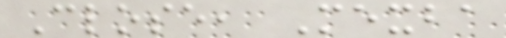Close, Mexba
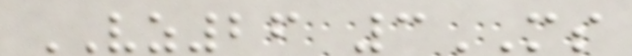VZ26 3MS
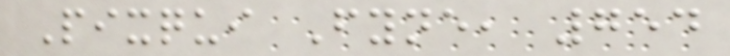Pixqui Fyne, 754
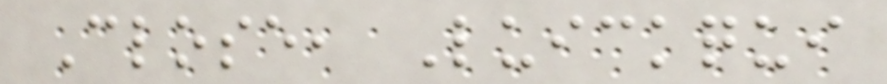Close, Luickqui
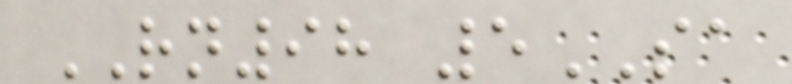RN98 5SA
